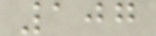107
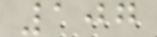107
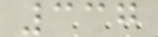337
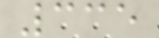335
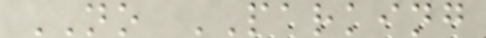NO PARKING
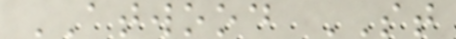ATWOOD ST
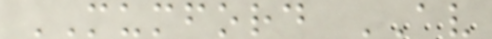MUMFORD AV
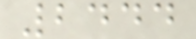2444
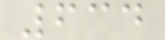634
